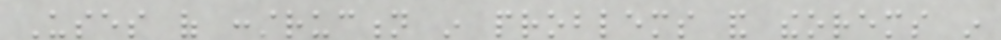Uses of construction in problems and theorems in
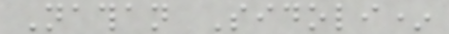Nathan Sidoli*
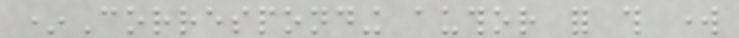*Corresponding author for this work
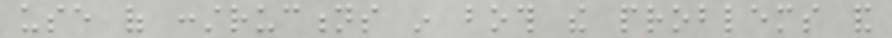use of constructions in both the problems and
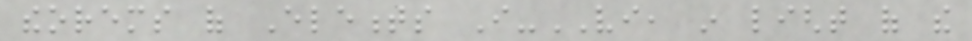theorems of Elements I-VI, in light of the
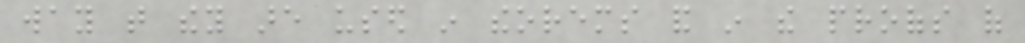way that they are used in theorems and in the proofs of
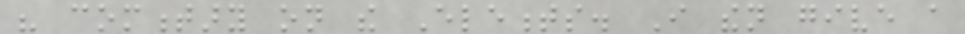his commentary on the Elements. I then give a
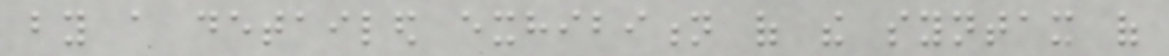by a detailed exhibition of the syntax of
